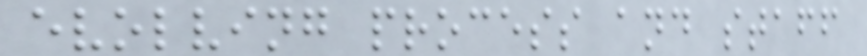evolving process and staff
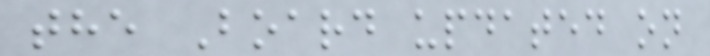the Board updated on
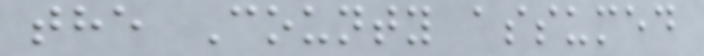the County assumed
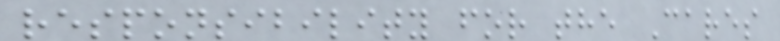responsibility for the Cares
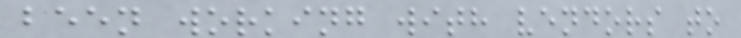been working with vendors to
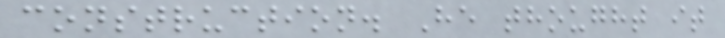construction. He thought it
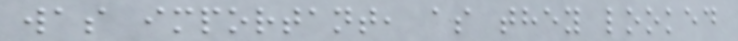was important, as they looked
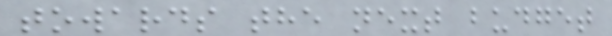towards the next budget
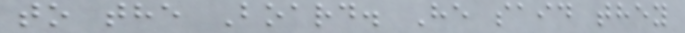to the Board. He said they
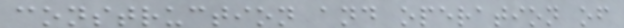construction and operation of
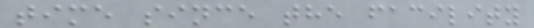time since the facility
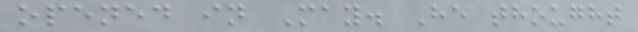opened in May. He thought
